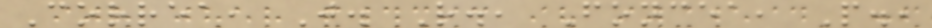Correa, J. R., Foncea, P.,
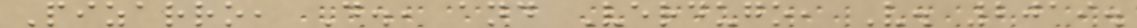Pizarro, D., and Verdugo, V. 2019.
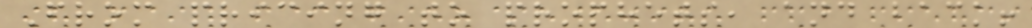From pricing to prophets, and back!
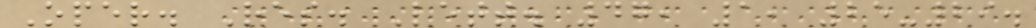Oper. Res. Lett. 47, 1, 25-29.
